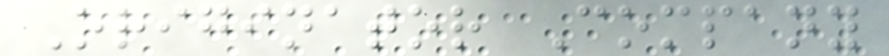Originator Company
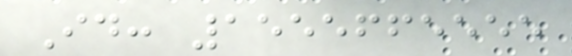Id: 1555665555
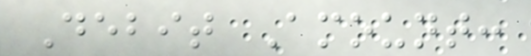Debit Amount:
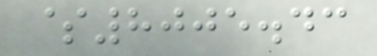$8005.43
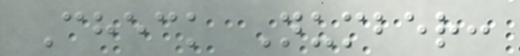Check Number:
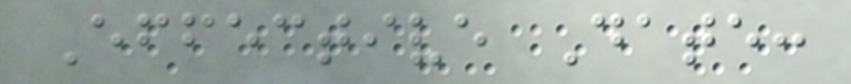Effective Date:
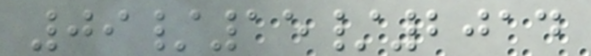09/15/2014
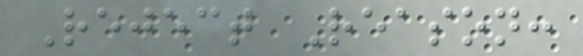Reject Reason:
